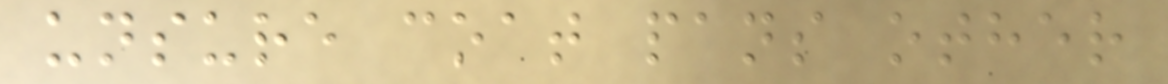unsure coat pans other
